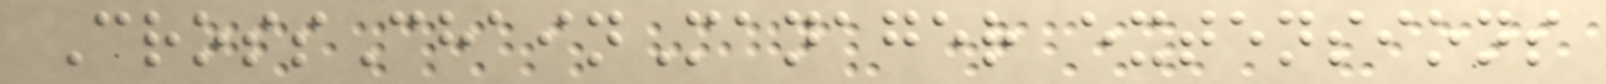CrossChainManager extensions
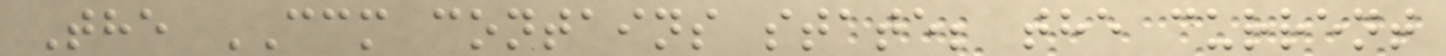The CCM contains state; the current
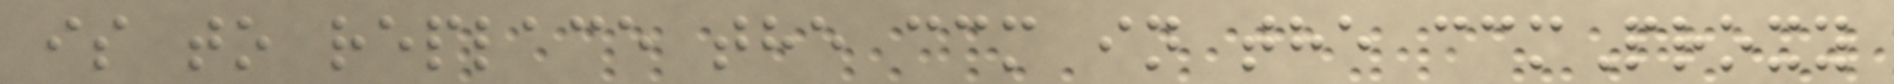is to replace the ccm in the ccmProxy
